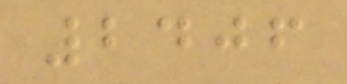2406
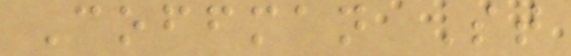Coffman St
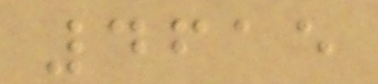4615
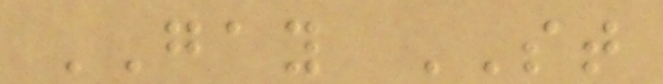GAY ST
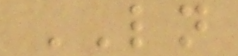LN
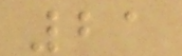21
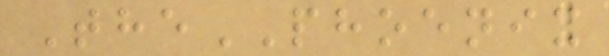ThePHOENIX
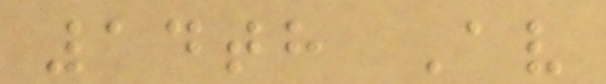14th Av
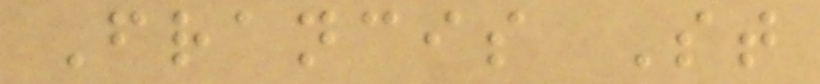Francis St
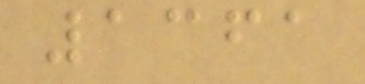1361
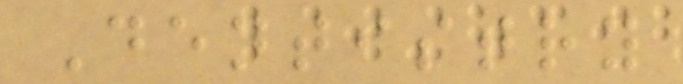Dentistry
